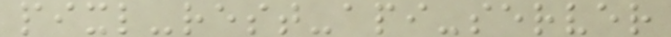pixl-rest-api-server
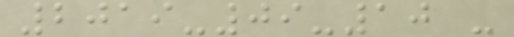2019-09-10 -
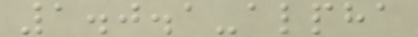1.0.1-alpha
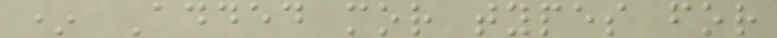* Added mor types for
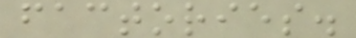factories.
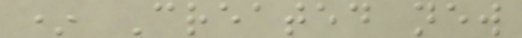* Created new
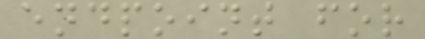endpoint for
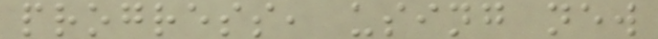progress, using new
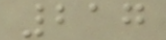217
